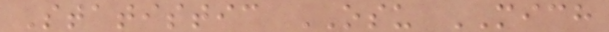Statistic OSU MICH
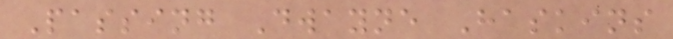Passing Dwayne Haskins
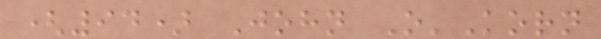(94) John O'Korn
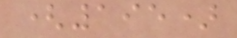(195)
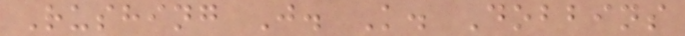Rushing J. K. Dobbins
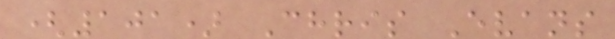(101) Chris Evans
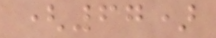(67)
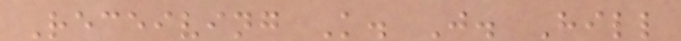Receiving K. J. Hill
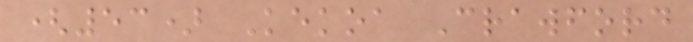(53) Kekoa Crawford
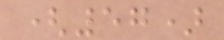(57)
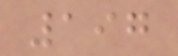197
